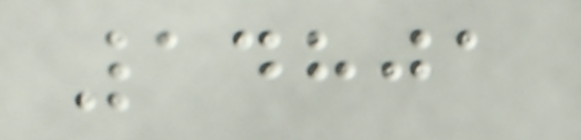14801
